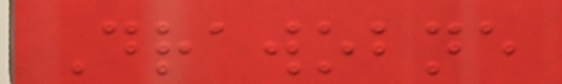Drawobne
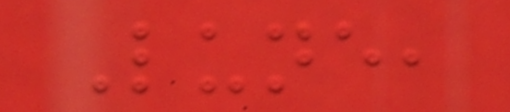Lune,
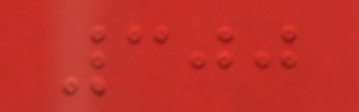300
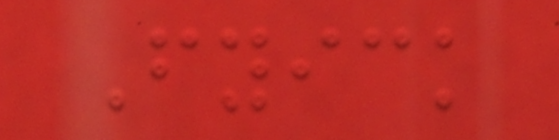Fyick
